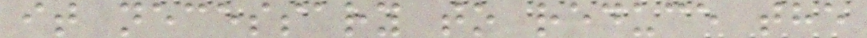it necessary to reduce the
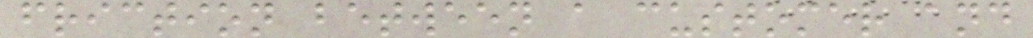friction between a customer and
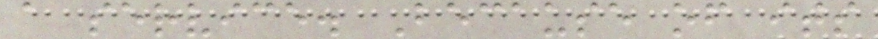a service. Because of its
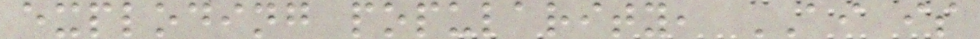exploding popularity, AI is
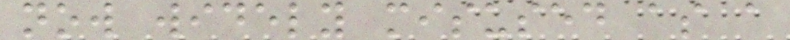now widely misused as a
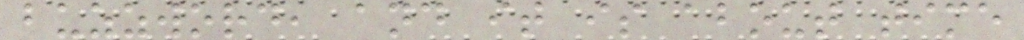buzzword, and it is about time
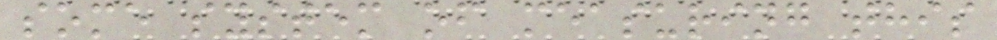some system of measuring this
